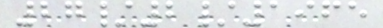27/2/1965
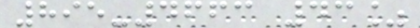895-4663 43%
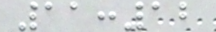11:12
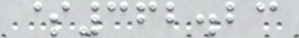$362.23
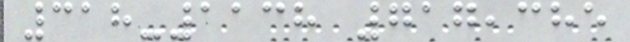318-1138 717,385
